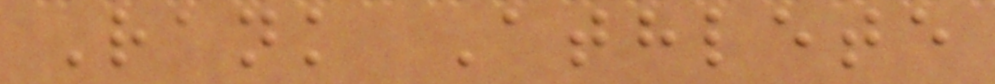Rank Athlete
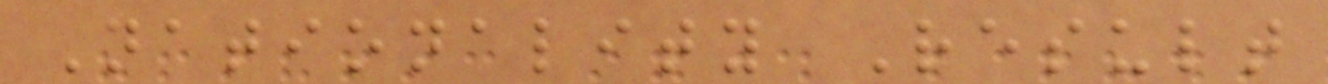Nationality Result
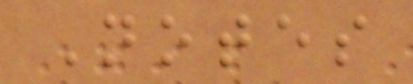Notes
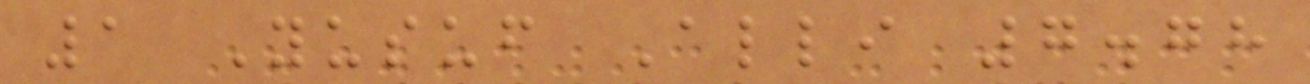1 Yusuf Alli 7.78
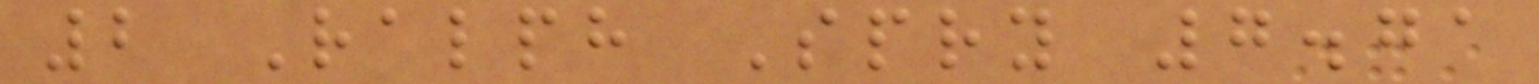2 Ralph Spry 7.71
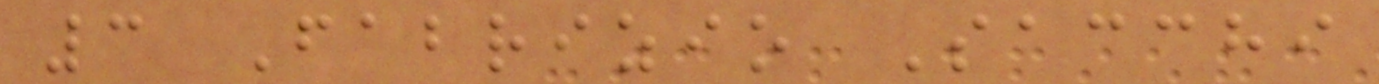3 Fabrizio Sacchi
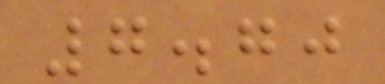7.70
